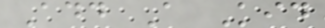Add A Kid
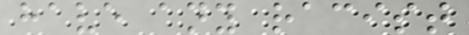have any racist
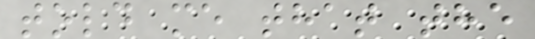told me that the
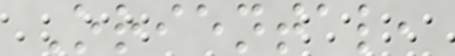Oriental,
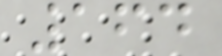164
